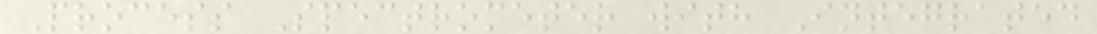Process Spectrometer with Integrated
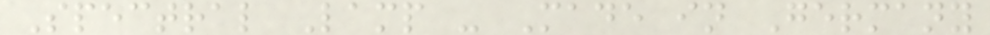Spectral Lamp - Made in Germany
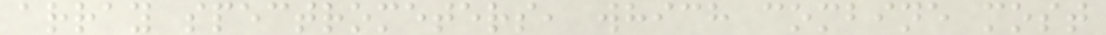array spectrometers, which combine most
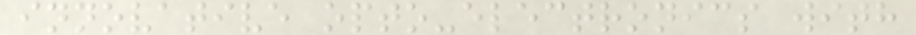innovative opto-electronics with
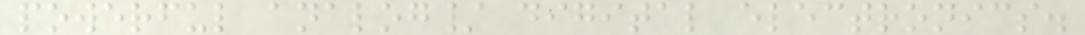powerful analog/ digital electronics.
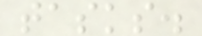tasks.
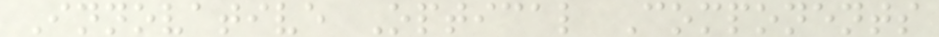Innovative Optical Components
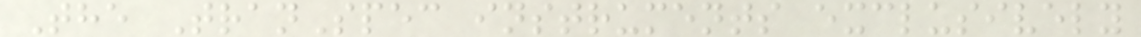The TranSpec instruments exclusively
